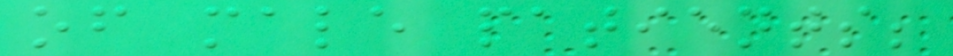of male patients;
